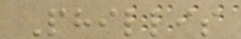Phillis
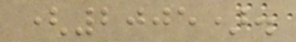(2005).
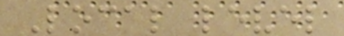Local level
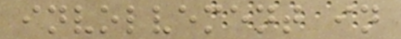involvement in
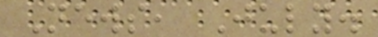News, July.
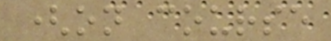(on course
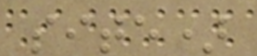site)
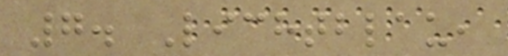7. Lichtblau,
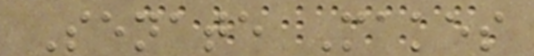Senate Makes
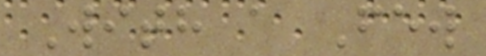With a Few
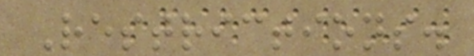Restrictions.
